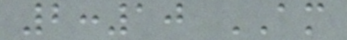2:10 AM
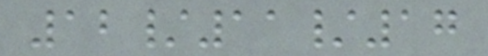12/11/17
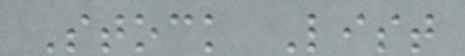Stock List
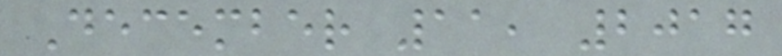December 11, 2017
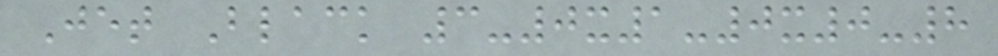Jet Black 3-0x1-0x0-8
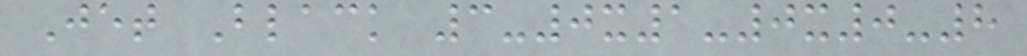Jet Black 3-0x1-0x0-8
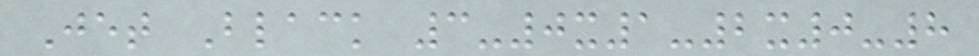Jet Black 3-0x1-2x0-8
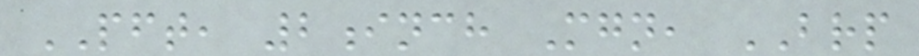PFT, 2inch Mgn, BRP
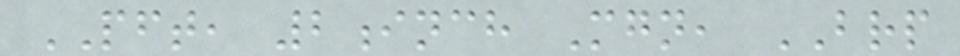PFT, 2inch Mgn, BRP
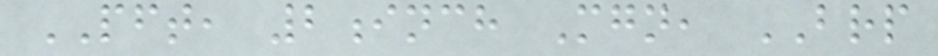PFT, 2inch Mgn, BRP
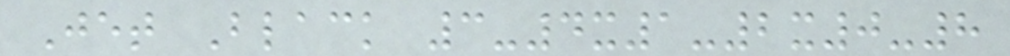Jet Black 3-4x1-2x0-8
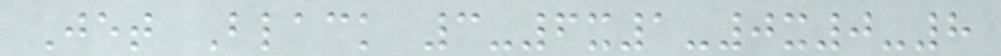Jet Black 3-6x1-0x0-8
